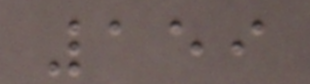159
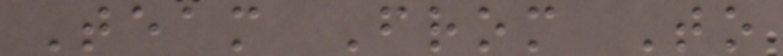Team From To
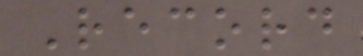Record
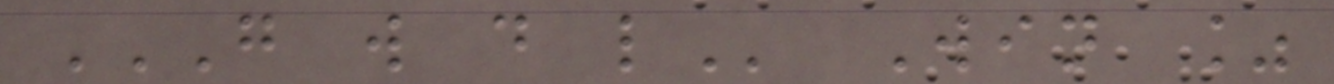G W D L Win %
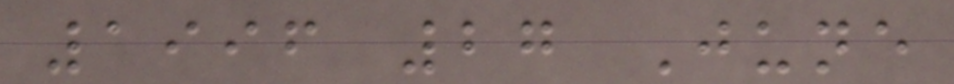1996 27 June
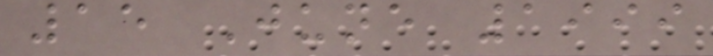15 June 1999
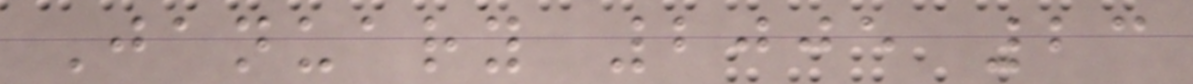January 2005 23
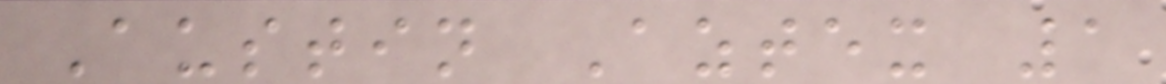Austin Aztex 1
